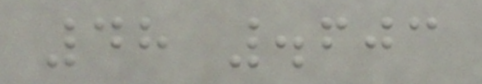48 .603
